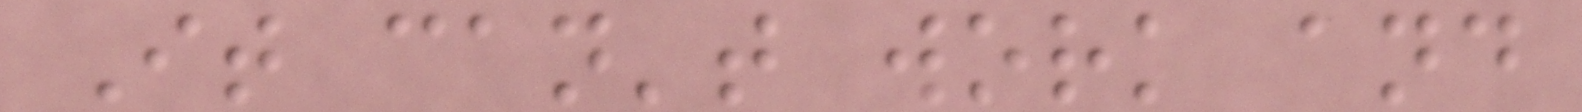It can't work and
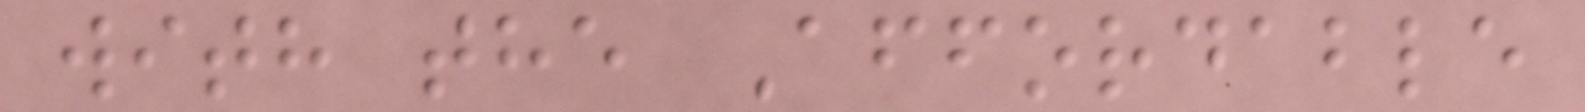with the Affordable
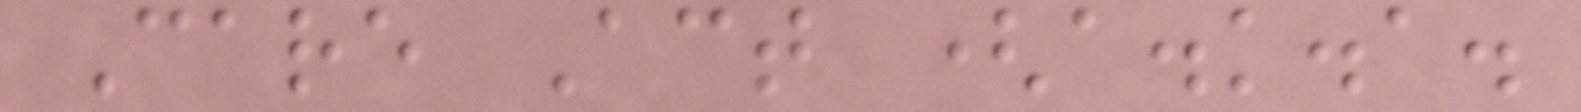Care Act (a.k.a.
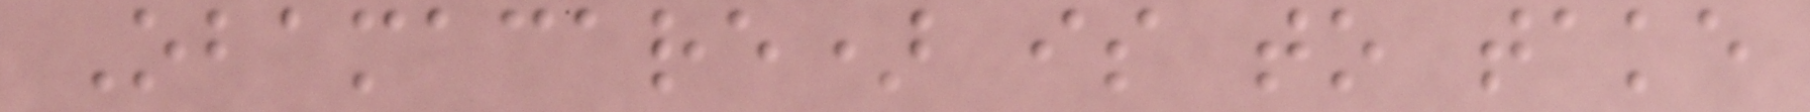Obamacare) is to take
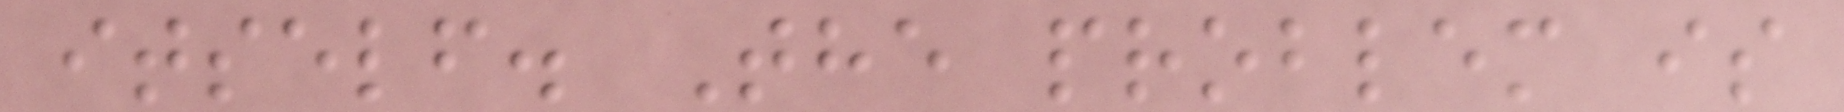itself. The problem is
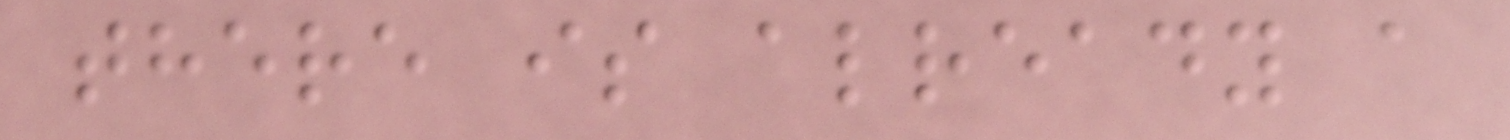there is already a
